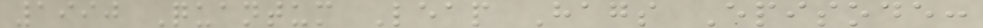1990 Quantum Leap Hags Episode:
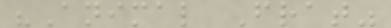"Animal Frat"
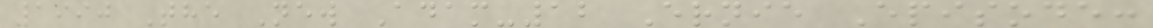1990 The New Adam-12 Ernie Episode:
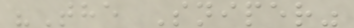"The Sniper"
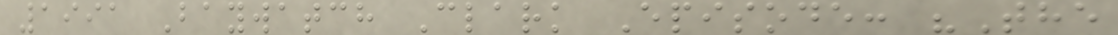1991 Baywatch Clark Episode: "The
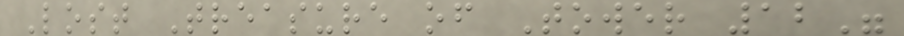Lost Treasure of Tower 12"
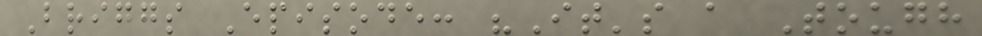Briggs Episode: "It's a Tough
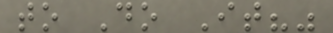to Do It?"
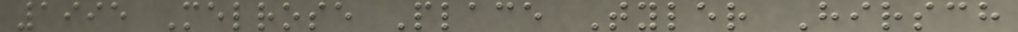1995 Melrose Place Tyler Hirsch
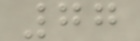77
